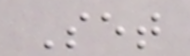Set
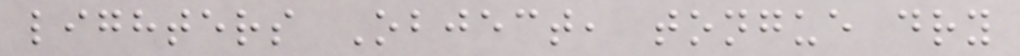lighters Object, tongue dry
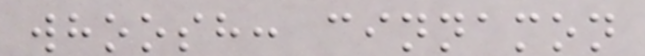whoosh: cinnamon
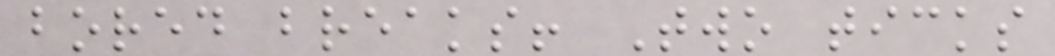bored breaks! Two ticks
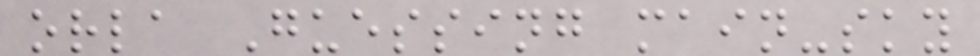orla Guessing main-sky
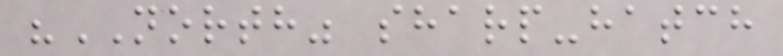"NORTH" sharp-hatch
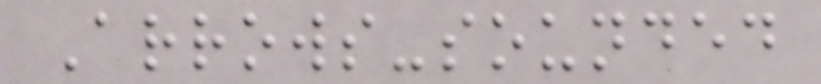Arrows-sounded
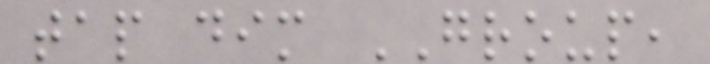tap dim GROUP,
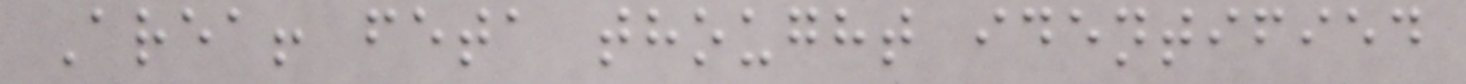Area! feta thought identified
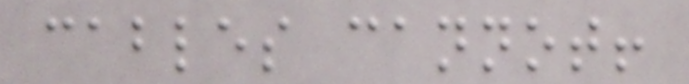cables cannot!
